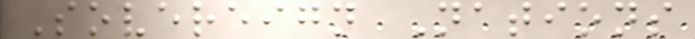Sovereign Nations
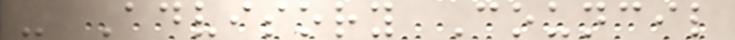- Advisory Council
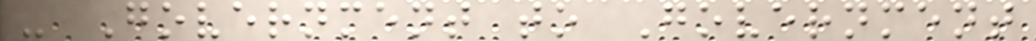- Government to Government
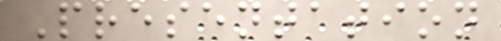Presentation
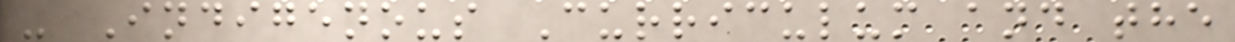- Indigenous Curriculum and the
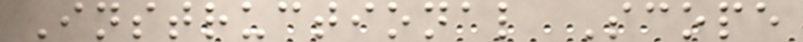Instructional Scope
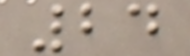24
